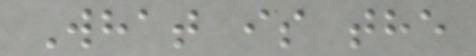What is the
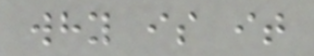why is it
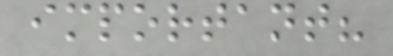important?
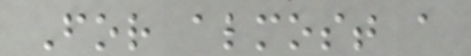For almost a
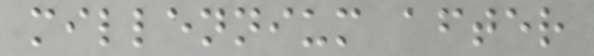millennium after
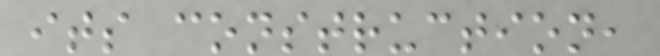its construction,
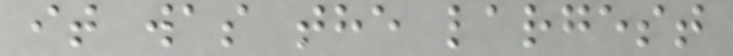it was the largest
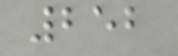252
